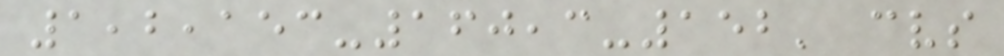1,2,153-160,3-152' cvs
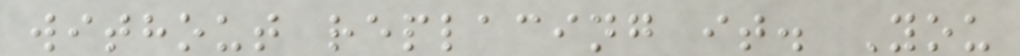without replacing it. You
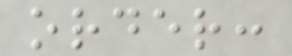order:
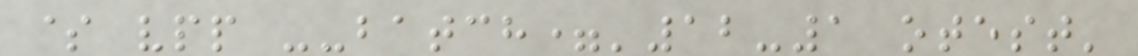$ vpp --batch='12-1 otest'
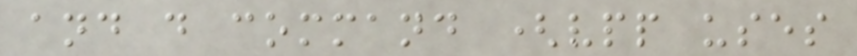and d command (vpp uses
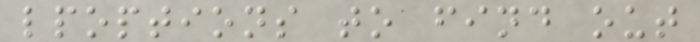lpoptions to find out
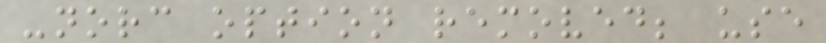-norc option removed; use
